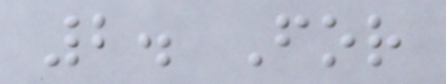2. For
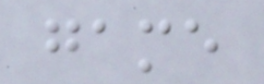game
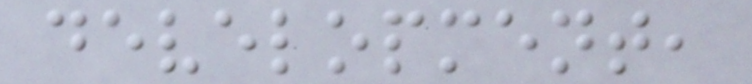development,
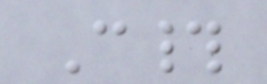C#
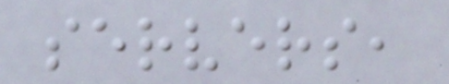servers,
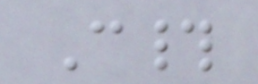C#
